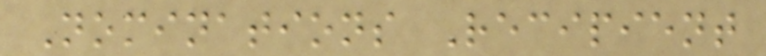Nominations Recipient
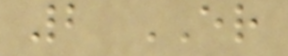2 ER
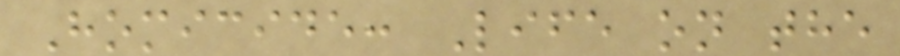Homicide: Life on the
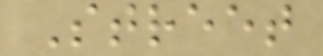Street
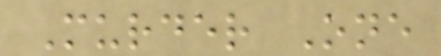Murder One
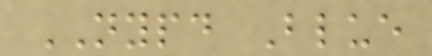NYPD Blue
